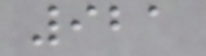921
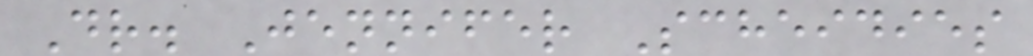Dr. Jennifer Scheidies
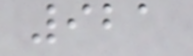921
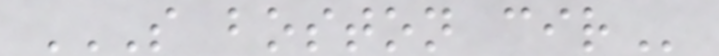S BOSTON CIR
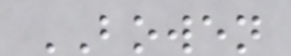BOWEN
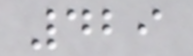429
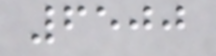6500
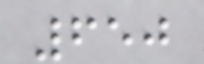650
